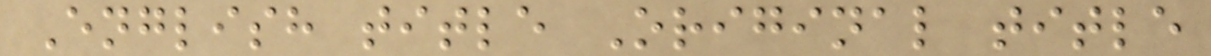English title Original title
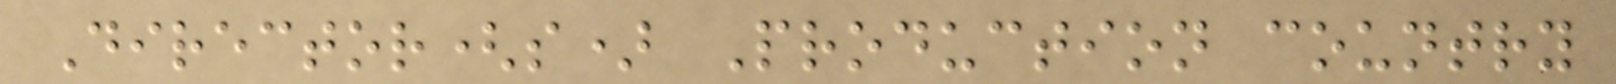Director(s) Production country
